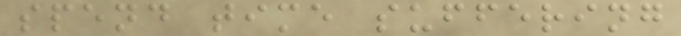spend time suffering
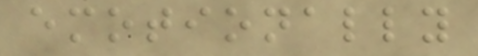emotionally
